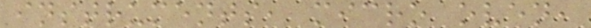instruments, micro oven,
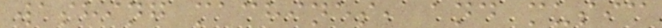washing machines, and music
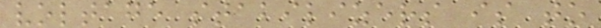voltage stabilizers is to
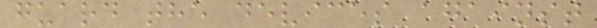guard the devices against
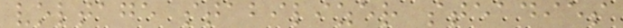voltage stabilizer steadies
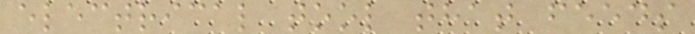electrical tool that feeds
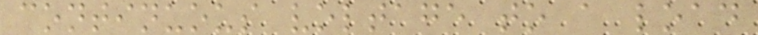continuous voltage to a load
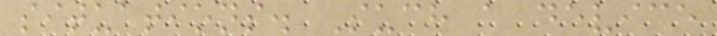situations. Such a device
